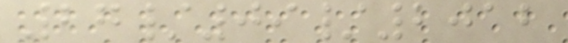27/09/2012
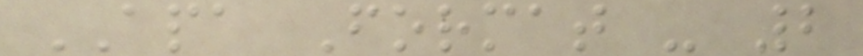APA Format - 2
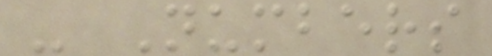- Numbers
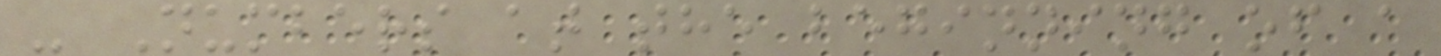- Numbers at the beginning of a
